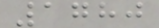1780
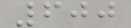600
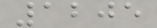1205
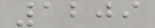1209
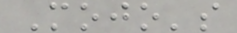Mojo's
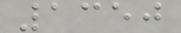1350
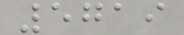5719
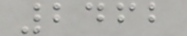2462
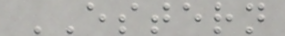ESTERN
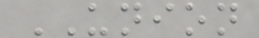UNION
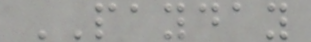PAYDAY
